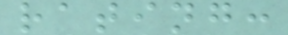rating:
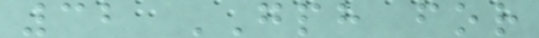32 GPH for
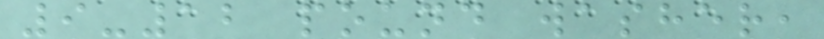9-12 pound washer,
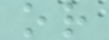or
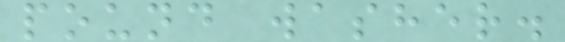pound washer.
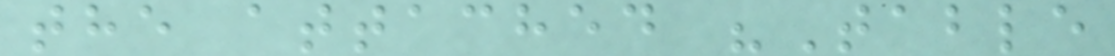the attached "Table
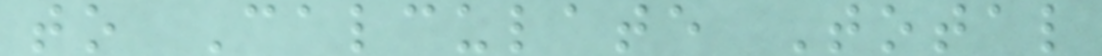to Calculate Total
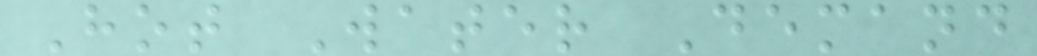Hot Water Demand
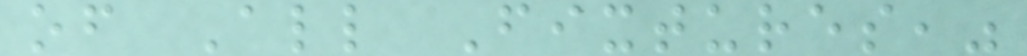of All Fixtures,"
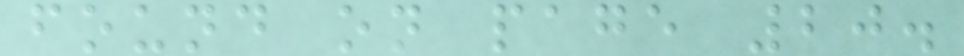found on page 20.
